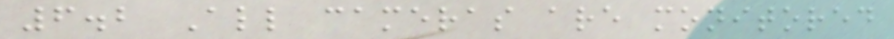6.2 All cameras are monitored
